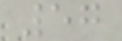57
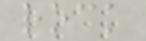rock
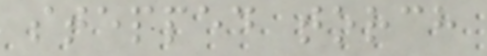stepped torch
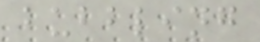bubbling
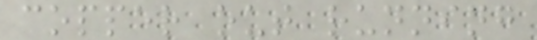copper out running
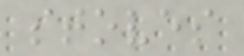stoves
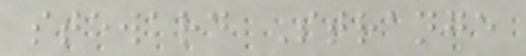steward Strange
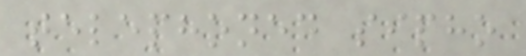telephoned sipho
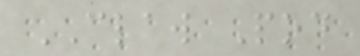CLAW Pod
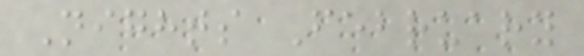Nights February
